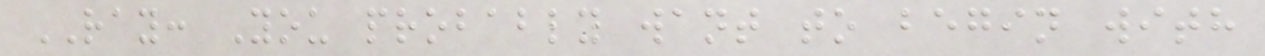RAY: You probably want to begin with
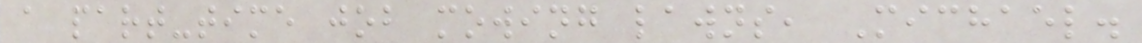a part-time job mowing lawns, Michael.
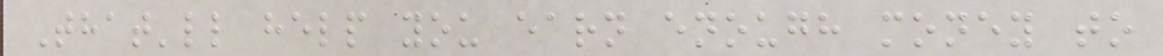That'll help you earn enough money to
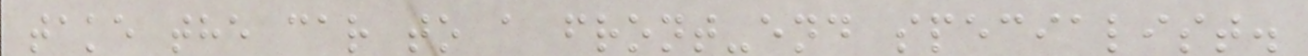take the car to a front-end specialist.
